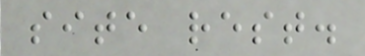site rest.
